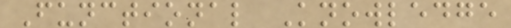Functional Knowledge
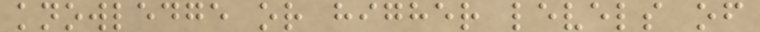knowledge or higher levels of
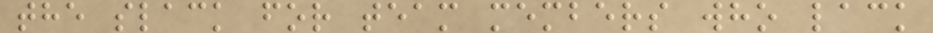the slack for team members who lack
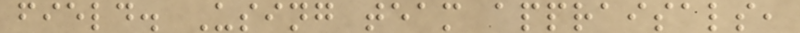field. Using team appraisals,
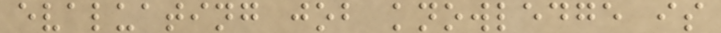evaluating job knowledge is
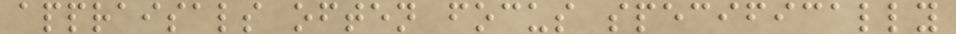appraisals often focus specifically
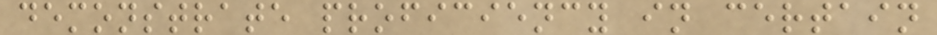demonstrate proficiency in certain
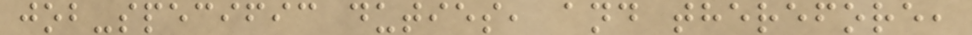job-specific duties, and therefore,
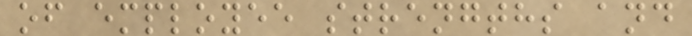of employee strengths and
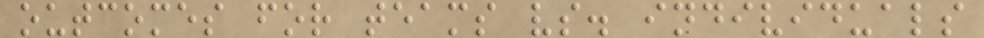outcomes for teams vs. individuals
